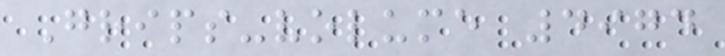Grips-volume 4974
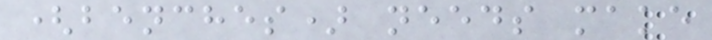(benches) needs make
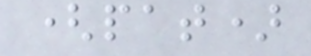(pat)
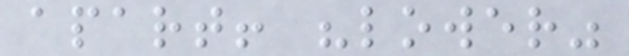apart! "lower"
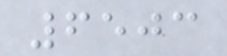6503
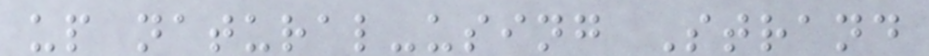up natural-using Strand
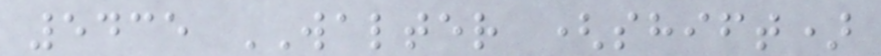5435 WALTER (shift)
